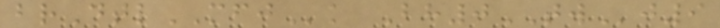brDtlMFJk Bh0TWj9
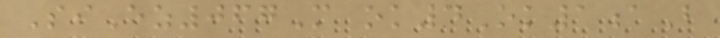SiEz067M ok4Ok1aB
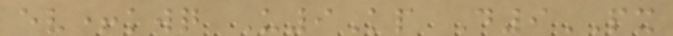ev+kwq U9Kp D9PX
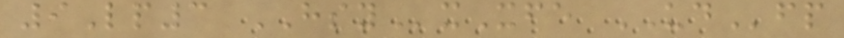9Lp3 HSYxXfe UDfp
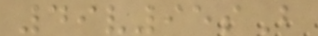49v95sB
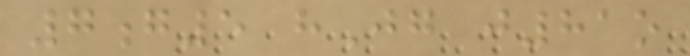7g5 hJg j81o
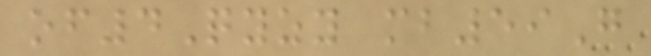of4Qyzy mb59G
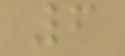6
